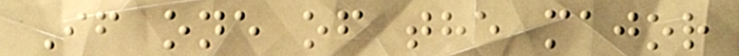If one of the major
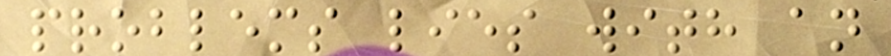problems lies with an
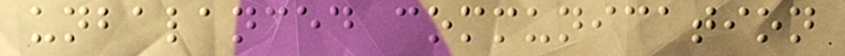unbalanced communication
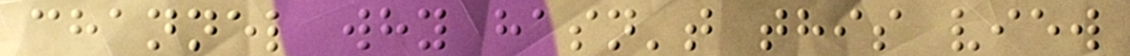channel why hasn't this view
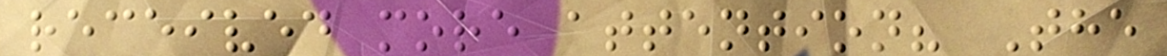received more attention? The
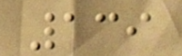139
